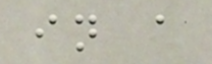in a
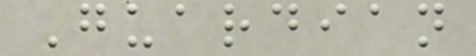Guardian
